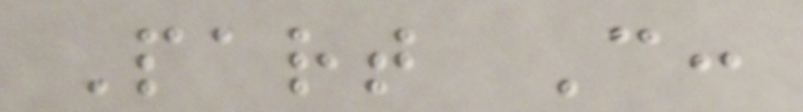Part C:
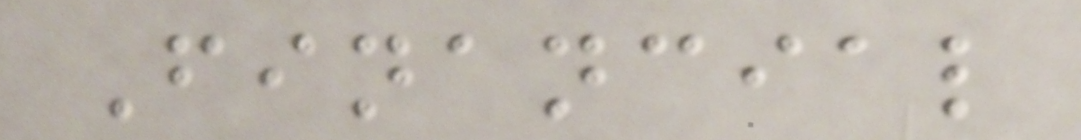Financial
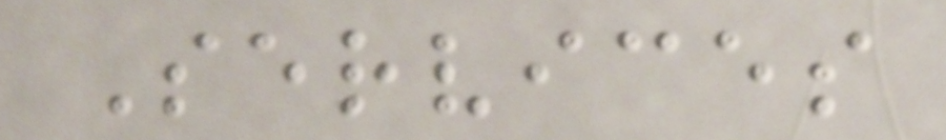Services
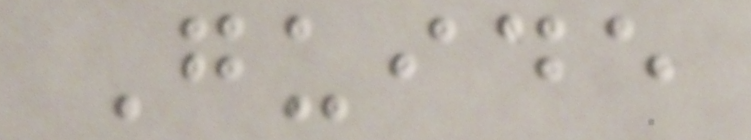Guide
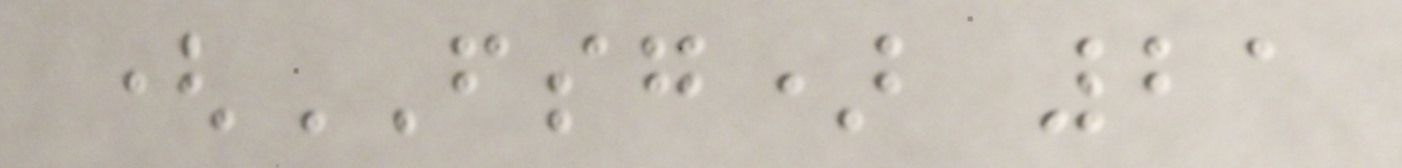(FSG) 21
